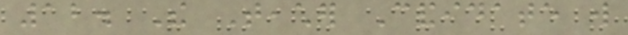12. The Teacher Candidate will
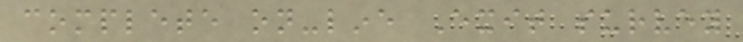complete on-line Exit survey
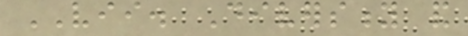VII. Diversity and
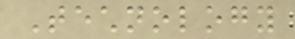Technology
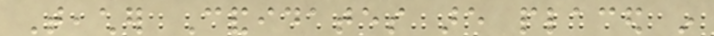Teacher Candidates are placed in
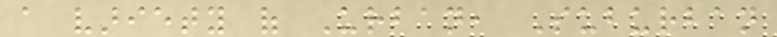a variety of Urban, Suburban
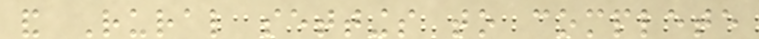and Rural settings to complete
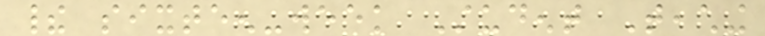their sixteen-week Student Teaching
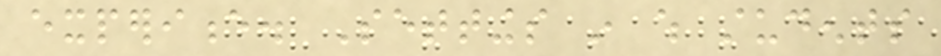experience. Settings in which students
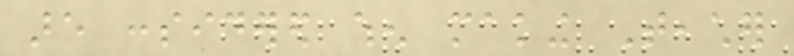are considered when making Teacher
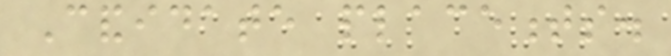Candidate placements.
